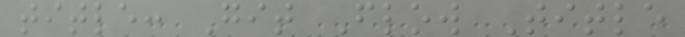title: Git Flow Title
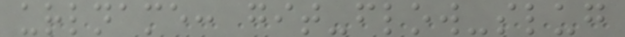urlname: git-flow-slug
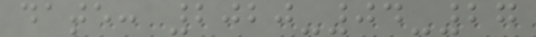date: 2020-04-27
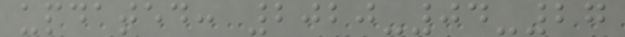updated: 2020-04-27
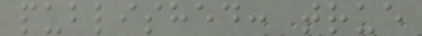published: true
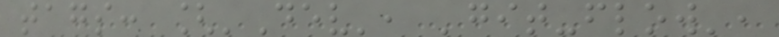tags: ['Dev', 'git-flow',
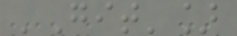'Git']
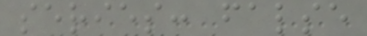series: false
